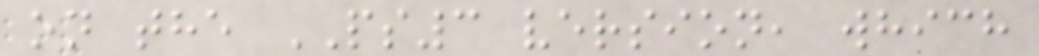on the PS3 version, which
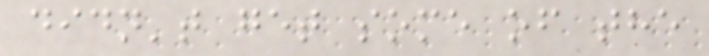didn't get some of the
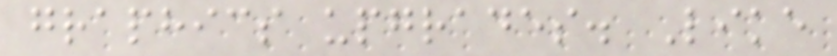graphics upgrades. Like
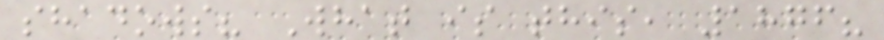shadows? What is this, 1876?
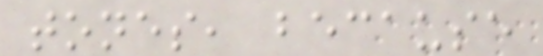tones, because
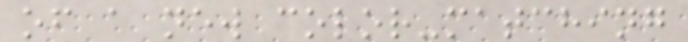of a new color-matching
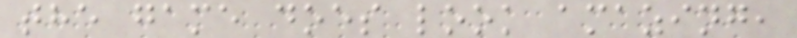the game does look amazing,
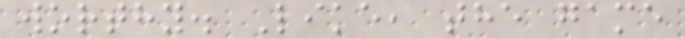worthy. Like, the game
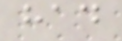had
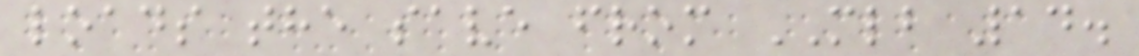loads the save from MLB 14.
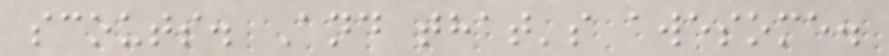scouts. And that's awesome.
